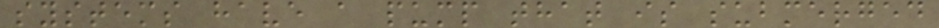systems have a pump that is submerged
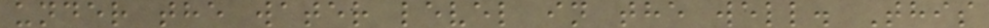under the water level in the well. This
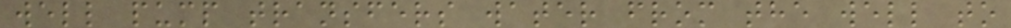well pump transfers water from the well to
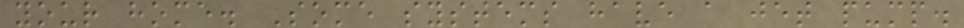your home. Some systems have a jet pump.
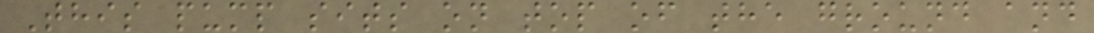This pump sits on top of the ground and
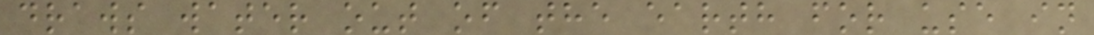draws water out of the earth for use in
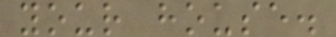your house.
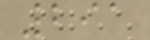291
